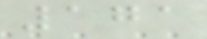171
